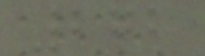272
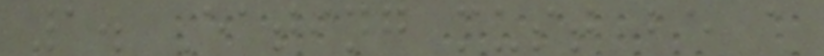1. Eating must be a
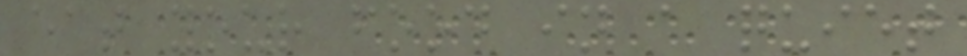eat your food in a quiet
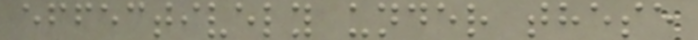effectively under these
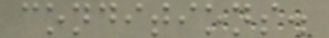conditions.
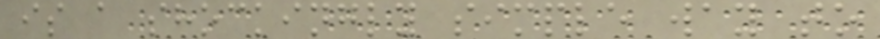is a shockingly simple way to
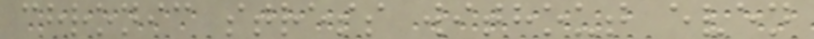chronic stress without even
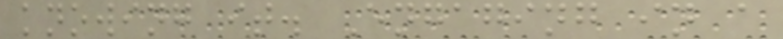knowing it. Engaging in a
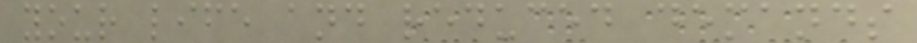your life and reduced demands
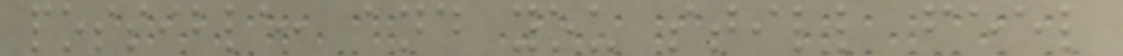possible, and you still feel
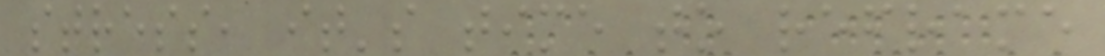stress, it's time to reframe
